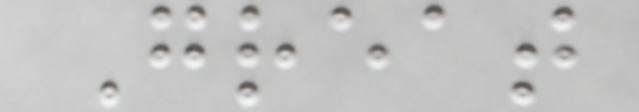Great
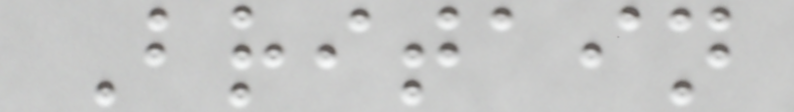Britain
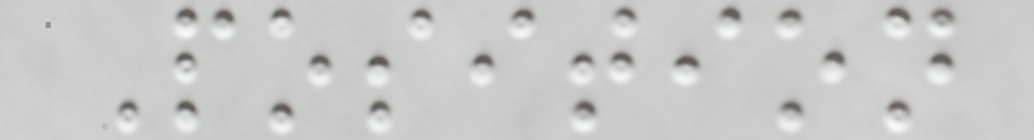Position
